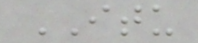ITU
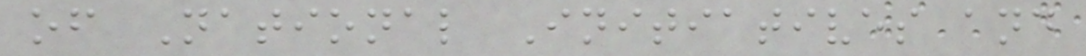of National Initiatives and
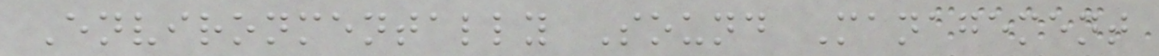Environmentally Sound Management
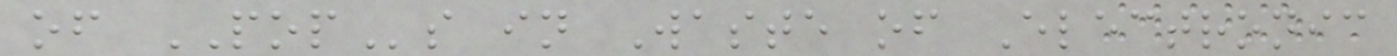of POPs in Waste of Electronic
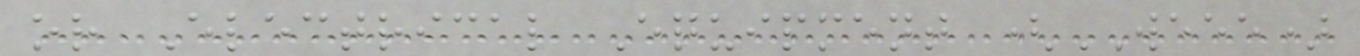or Electrical Equipment (WEEE)
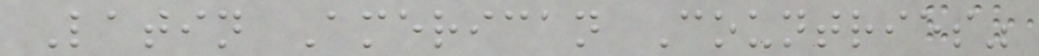Latin American Countries"
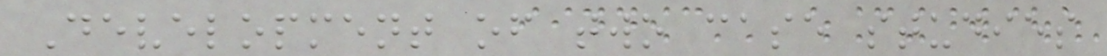Development of two case studies
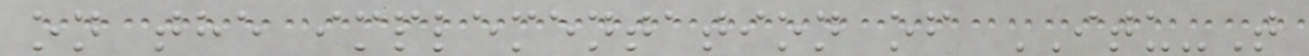on the implementation of ITU-T
